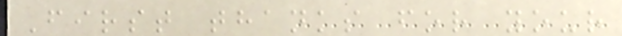First thanks for your
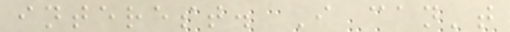interest. I can't
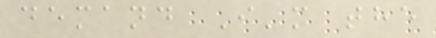demand I'm the
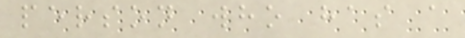person who has a
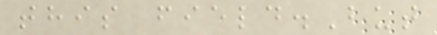this field.But
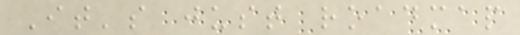It's just roadmap
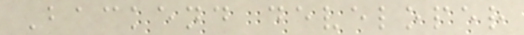Backend developer
